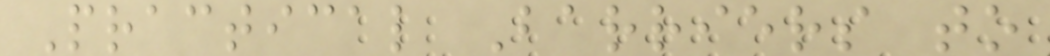Practical Barriers to
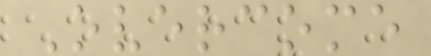Overcome
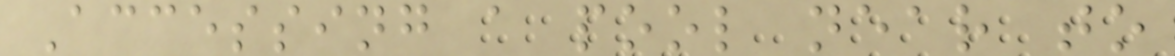Accessing a pool near to
